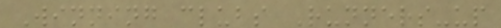Winning clubs Runners-up
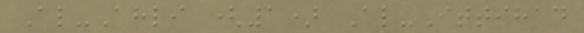Al-Ahli (1) Al-Ittihad
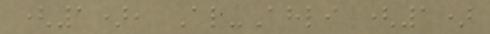(1), Al-Ahli (1)
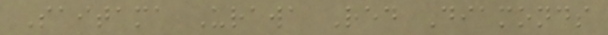Saitama Urawa Red Diamonds
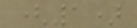(1)
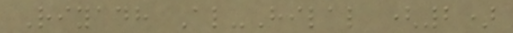Riyadh Al-Hilal (2)
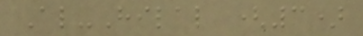Al-Hilal (3)
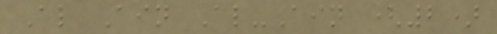Al Ain Al-Ain (2)
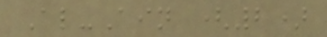Al-Ain (2)
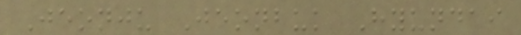Jeonju Jeonbuk Hyundai
